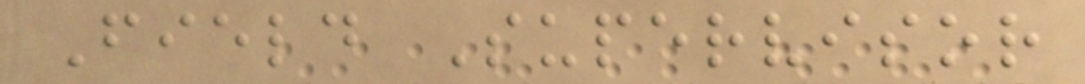Field Supervisor
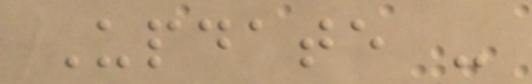Update -
